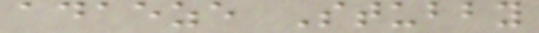adaeze Stubby
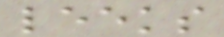leeks
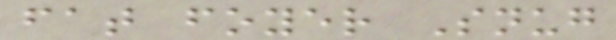fat foyer Snug
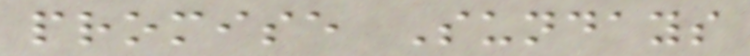promise Sundays
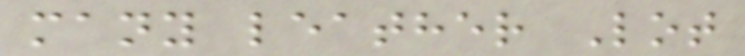many leather Lot
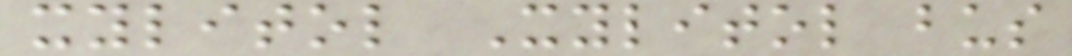xylitol Xylitol bus
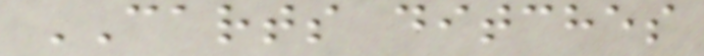CARTS ditches
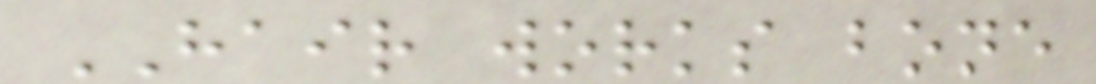HAIR works bone
